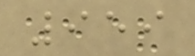959
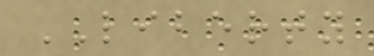LIBERTY
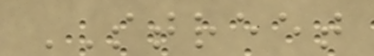STREET
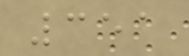351
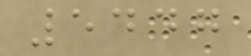5447
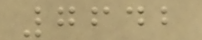7642
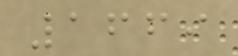1669
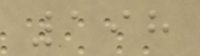198
